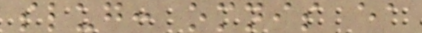slug: omnis ea
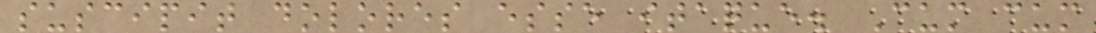suscipit dolores esse itaque. Cum cum
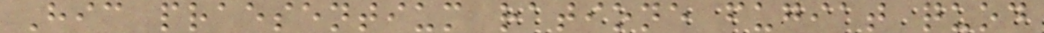Hic praesentium ratione fugiat quod
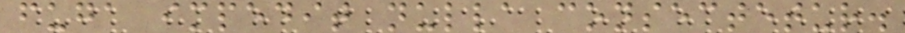fuga impedit nulla consectetur.
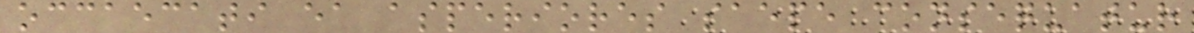occaecati ea asperiores saepe consequatur
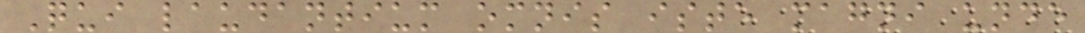Qui laudantium omnis iste magni unde
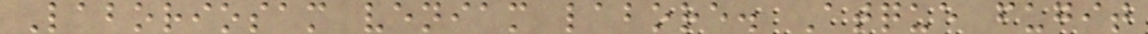Laboriosam veniam labore. Atque fugit
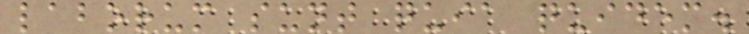laborum sunt quia quidem.
